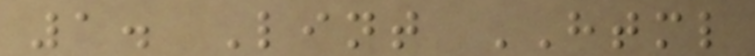1. Lint HTML
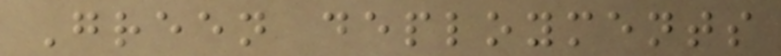Green deployments
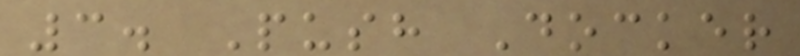3. Push Docker
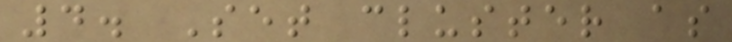4. Set cluster as
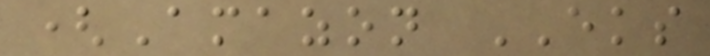(Amazon EKS
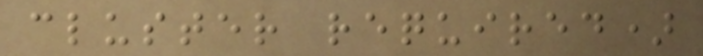cluster required)
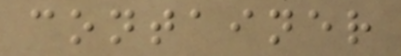container
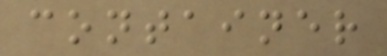container
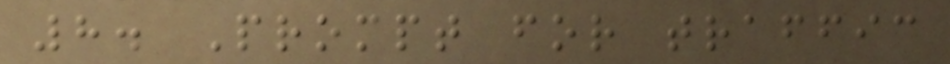8. Prompt for traffic
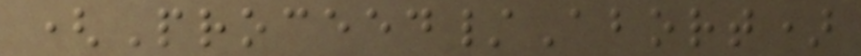(Proceed/Abort)
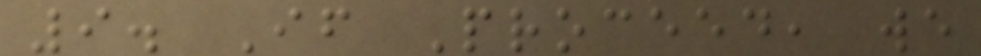9. If Proceed, we
